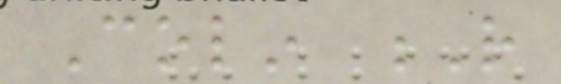Colin R
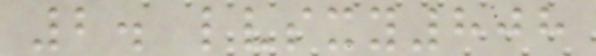2. lvsxy808
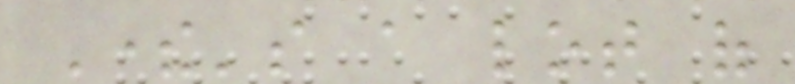There's a lot of
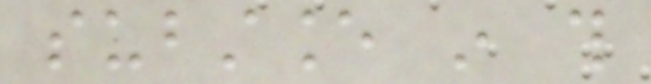substance in this
